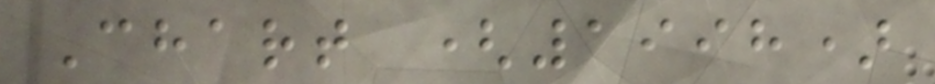Chart (1998)
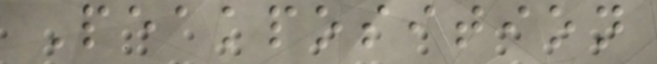Peakposition
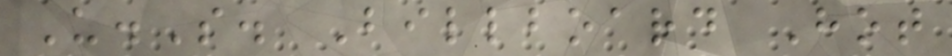U.S. Billboard Hot
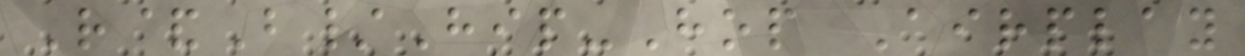R&B/Hip-Hop Airplay
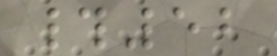#52
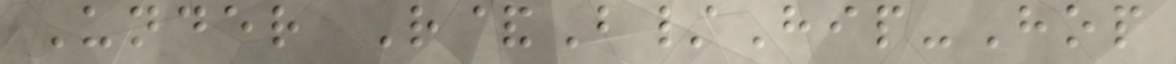Under R&B/Hip-Hop
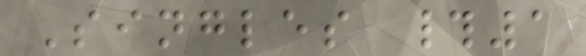Singles #1
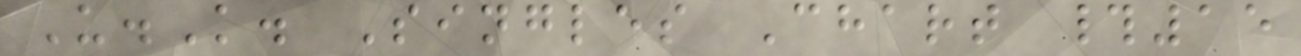U.K. Singles Chart #15
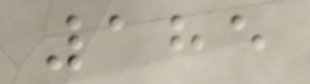185
